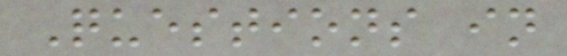Questions in
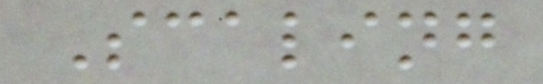Scaling
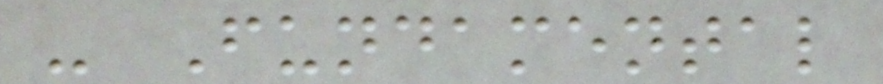- Fundamental
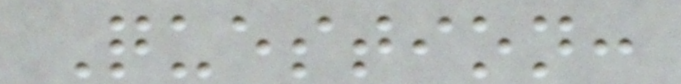Question:
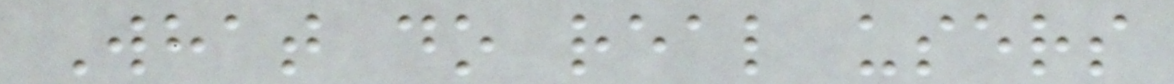What do real users
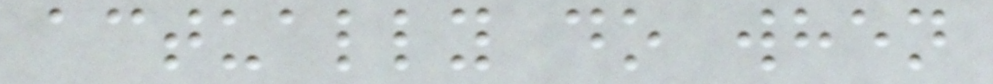actually do when
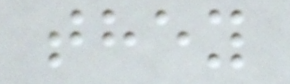they
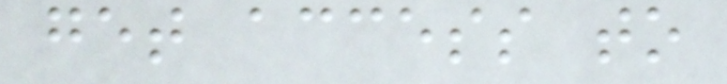get access to
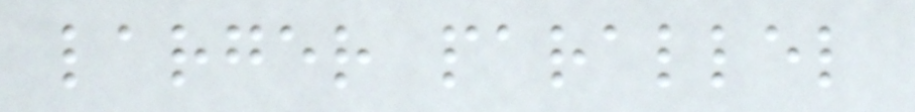larger parallel
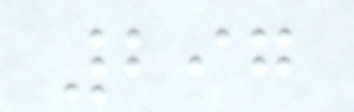297
